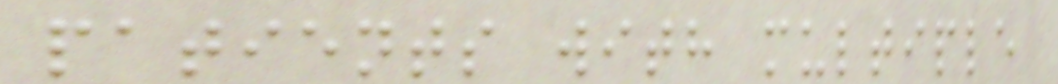patients with multiple
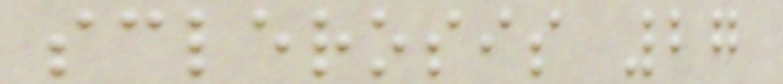sclerosis 27
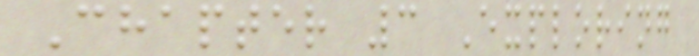Chapter 3 Exploring
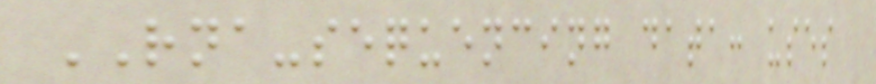RNA-sequencing data: uses
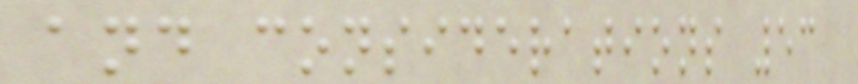and considerations 53
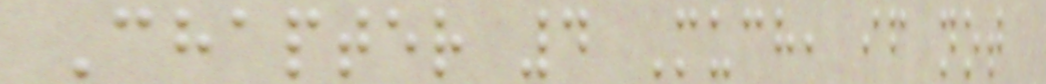Chapter 4 Much, if not
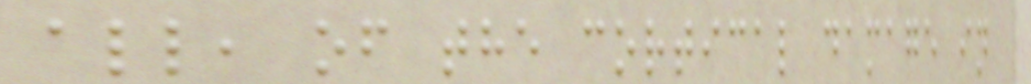all, of the cortical damage in
